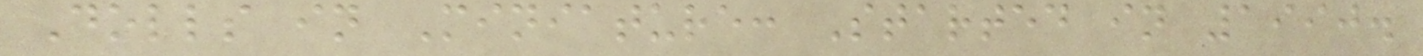Dolls in Miniature: Started in 1990.
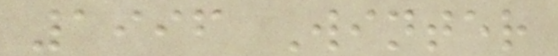1996 Winter
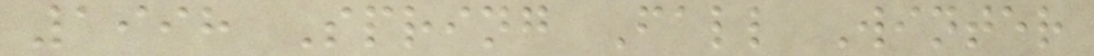1998 Spring Fall Winter
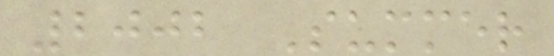2002 Summer
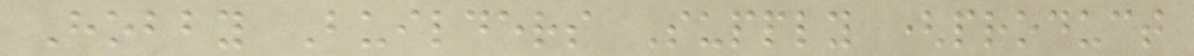Hobby Builders Supply (product
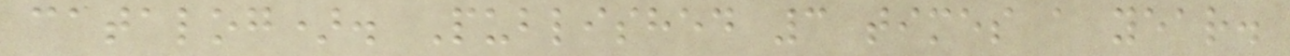catalog). Published 3 times a year.
